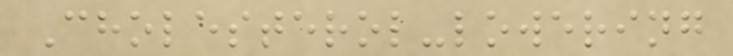Cholesterol-lowering
